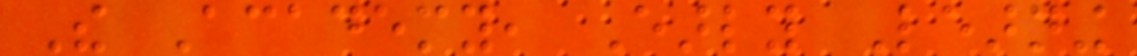The Academy, Early Learning
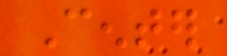Center
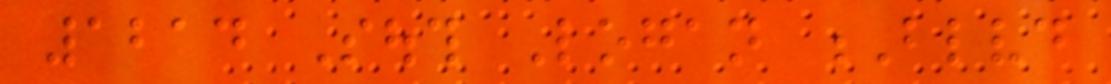1214 South Logan Blvd
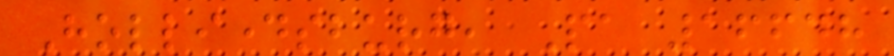Hollidaysburg, Pa 16648
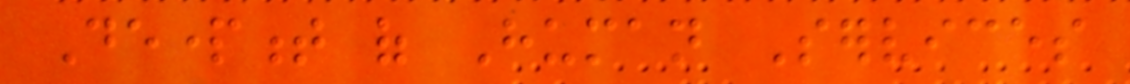Department of Human Services
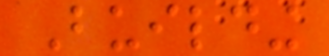Building
